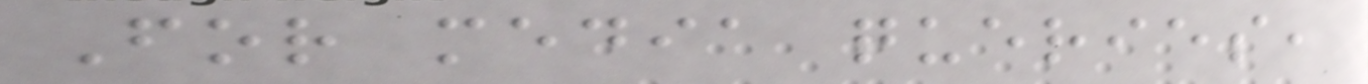For media queries,
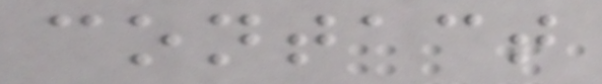contact
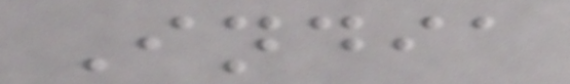India
